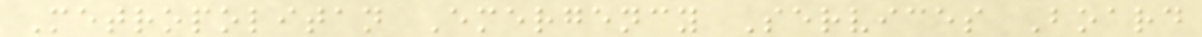Metropolitan Emergency Services Board
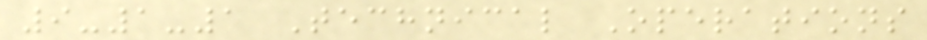9-1-1 Technical Operations
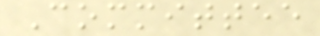Committee
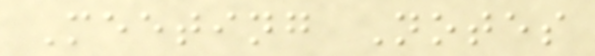Meeting Notes
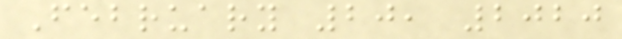February 20, 2020
